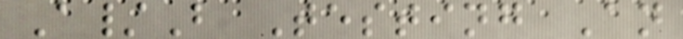A/B Testing An
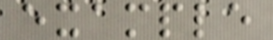example
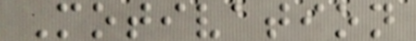Motivation
